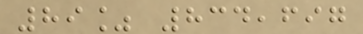89% 834,697
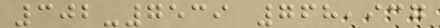302-7539 768,937
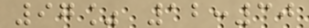97% 12:30
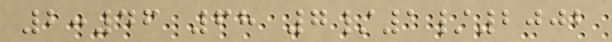2:46 68 7/1/2002
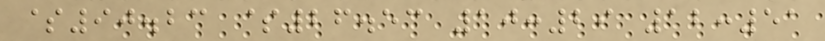$90.23 $26.53 10:29 12:51
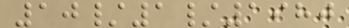10/1/1980
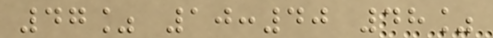47% 10:40 48%
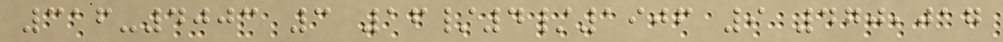316-4003 3 16/4/1906 9 470,017
